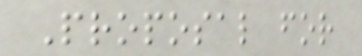Proposal for
